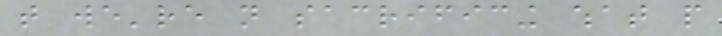that we're not sacrificing what people
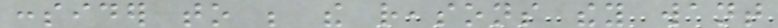consider to be the reasons they want
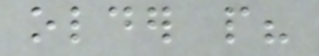older people?
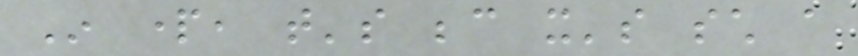In part, that's because it's such a
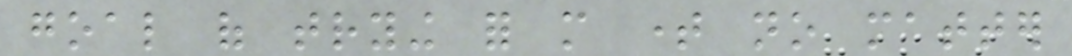goal of trying for more time no matter
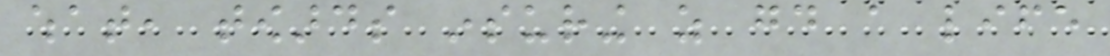what, towards insuring as good a life
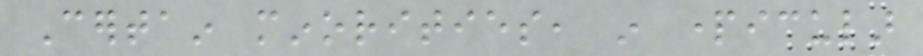Certain minorities, in particular
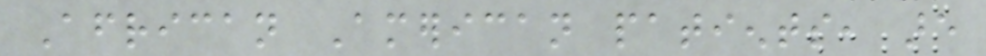African American patients, are
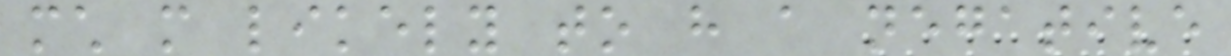much more likely to have a negative
